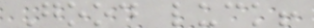Good luck!
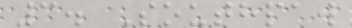3. Southpaw
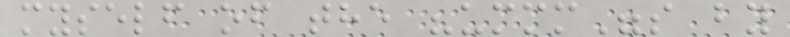myself of the "ummm"s by
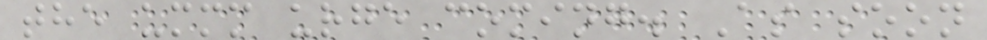the ummm urge coming. As soon
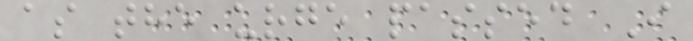as the urge passed I
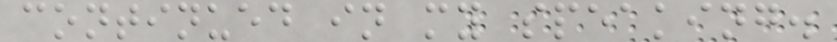continued in my speaking.
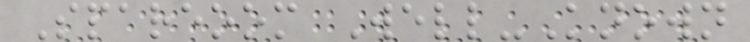Spareoom Well-Known
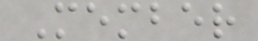Member
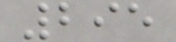295
